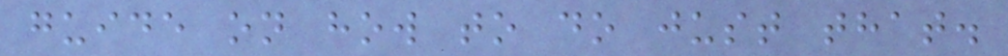guide on how to do just that.
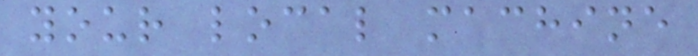your local machine
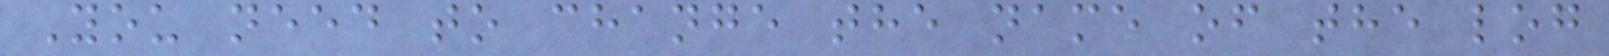You need to change the name of the log
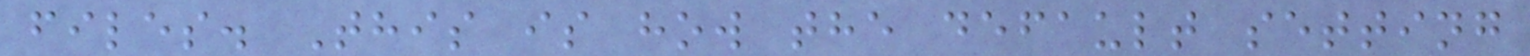files. This is how the default setting
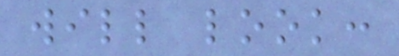will look:
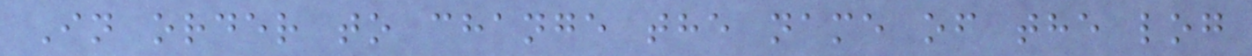In order to change the name of the log
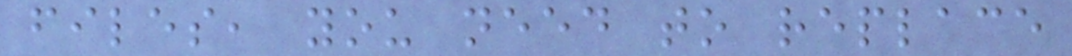files, you need to replace
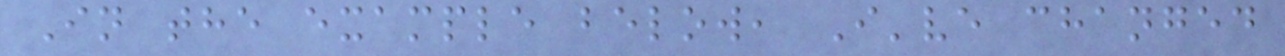In the example below, I've changed
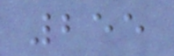255
